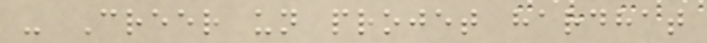- Creer un projet hardhat
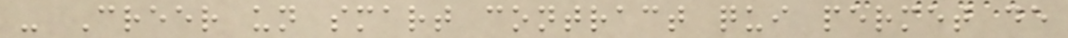- Creer un smart contract qui permet de
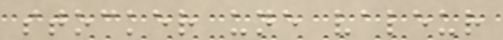stocker une valeur
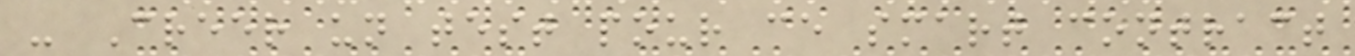- Creer un test pour ce smart contract
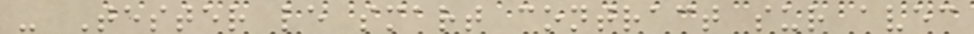- Tester le smart contract sur avec
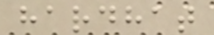hardhat
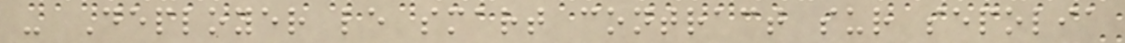- Deployer le smart contract sur sepolia
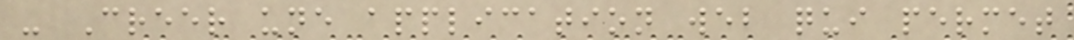- Creer une application web qui permet
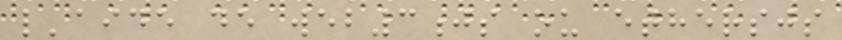l'aide de web3js ou ethersjs
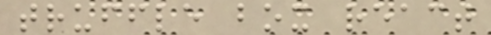truffle box react
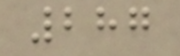287
